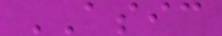ASIC
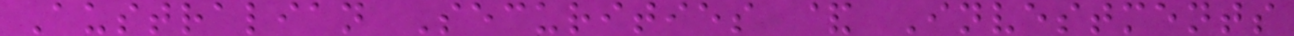Australian Securities & Investments
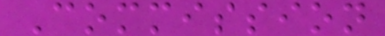Commission
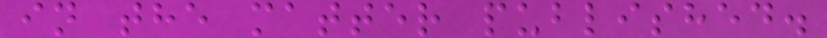in the matter published.
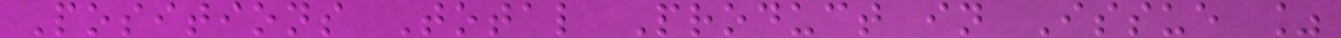Positions Total Product in Issue %
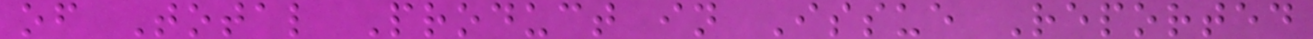of Total Product in Issue Reported
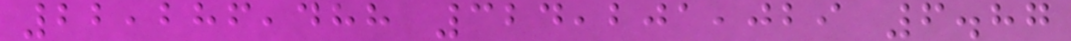22,286,488 324,201,029 6.87
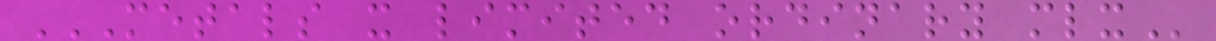METALS X LIMITED ORDINARY MLX
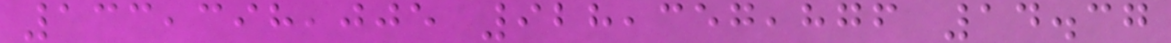133,398,005 928,357,876 14.37
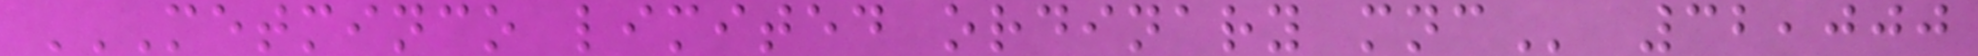METMINCO LIMITED ORDINARY MNC 32,000
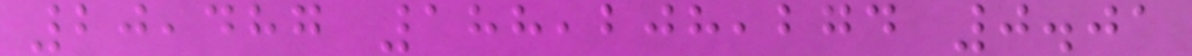20,487 188,208,274 0.01
